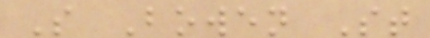S Bowen St
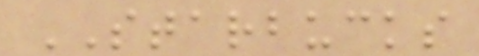STARBUCKS
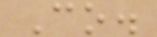Co.
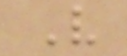V
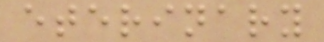eterinary
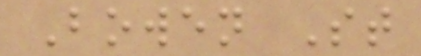Bowen St
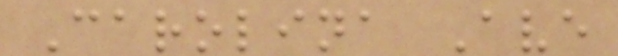Carolina Ave
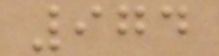974
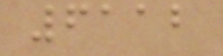6112
